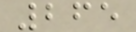265
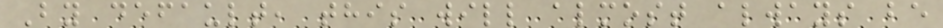By default, this will almost always be
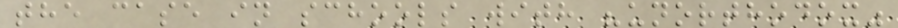the case in schools with "unorthodox"
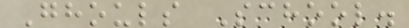Ghouls School.
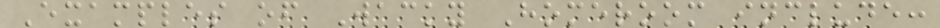Examples of Wacky Homeroom include:
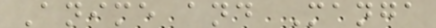Anime and Manga
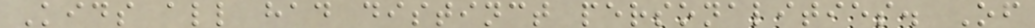Kids all had distinct personalities. Of
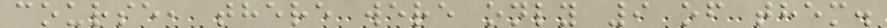course, there were only 9 of them.
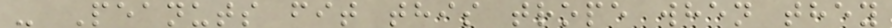- Peanuts fit this trope when they
